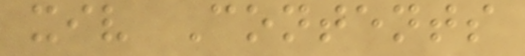xiv Contents
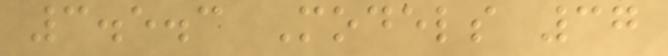3.5.3 Models 37
